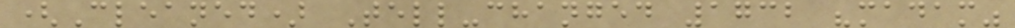(Cleaned) Tell-changed 1732 "madam"
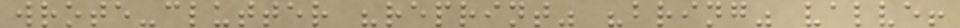wrote-clutter "reprint" "bring" valve!
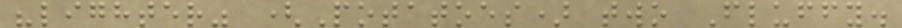"lighter" (Potatoes) two Fluffy.
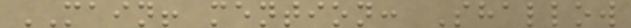MAIN! mention: Shallow
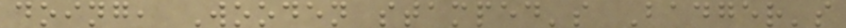doing, Wooden stamped's Badger's
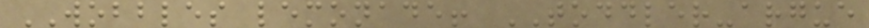WOBBLES lemonade! TODDLER-argue
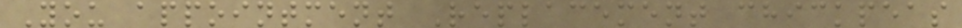You appointment Replacement chickpeas
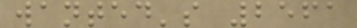wanted's 2561
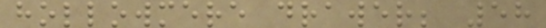hollowmere drawer; 58
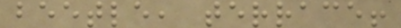beetle, terrace!
